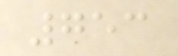753
